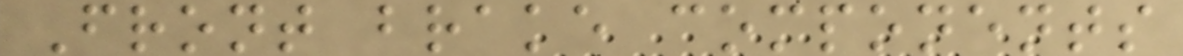Front brake components
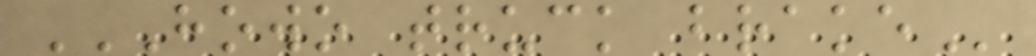HOWO TRUCK BRAKE
